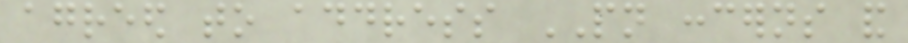agreed to address PN concerns and
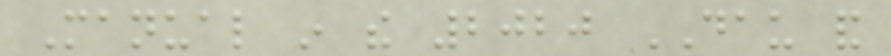Manual in the 2020 DAU and
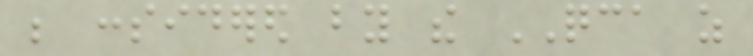be considered by the QCA as
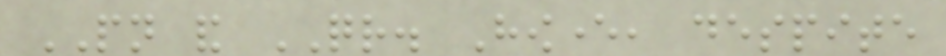PN and QR. However, despite
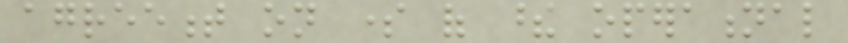agreement on some of these operational
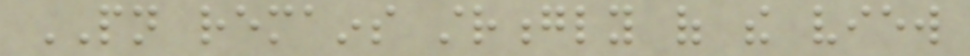PN remains strongly of the view
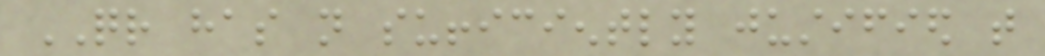QR has not sufficiently justified that
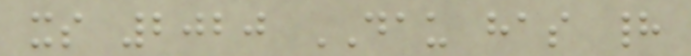its 2020 DAU has had
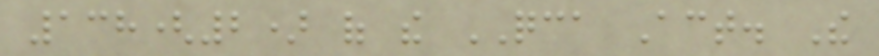138(2) of the QCA Act. The
